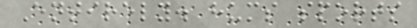Entirely. hums sports
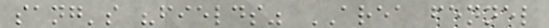sang's "fields" AREA fennel
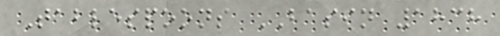Tablespoons BASIN 1838
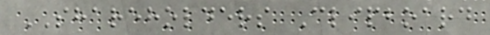SHAREHOLDERS Clipboard
